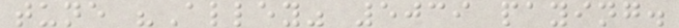tune "Alley" 5039 paying.
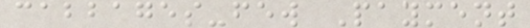cabbages-few Payment
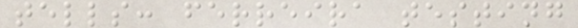tells: ferreira testing
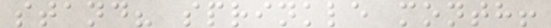stand? sprinkle month!
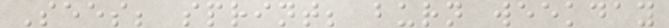Sees; sprint; burn weekday
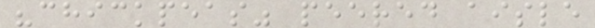"chickpeas" peered aisle
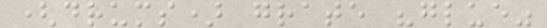(drums) grate "glue"
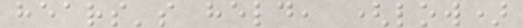hears's held, (low)
